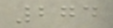274
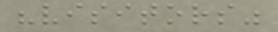"visitors"
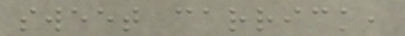sweet carrick,
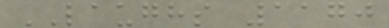LAUGHS 1170
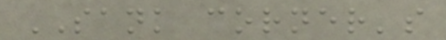SANK corner's
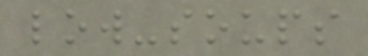low-soups
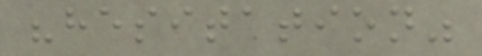"hesitation"
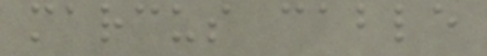marcus cable
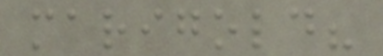marigold?
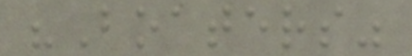"Boaters"
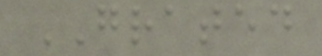GRATED
